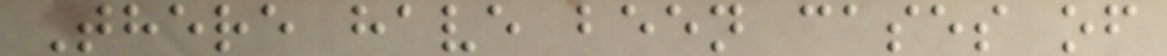There have been cases of
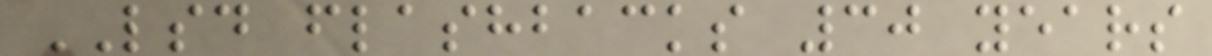LSD flashbacks 30 years
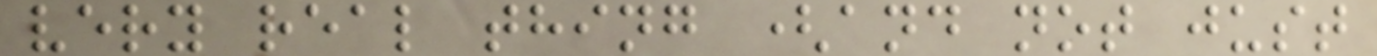very real thing (and not just
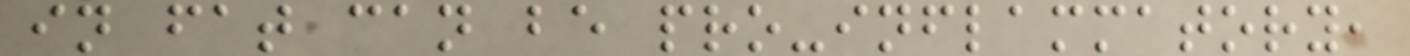in fat can be pro-inflammatory,
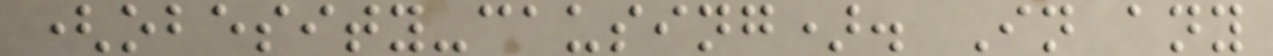(obesity-causing). In any
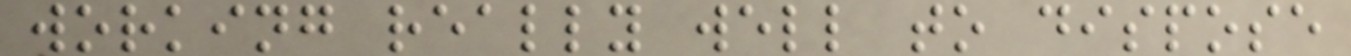working really well to dispose
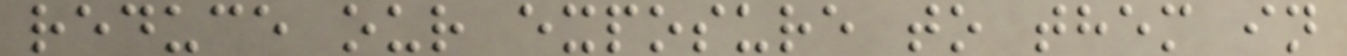reduce our exposure to them in
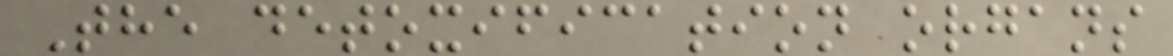The detoxification organs
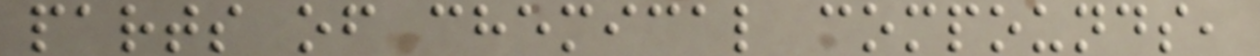parts of chemical compounds,
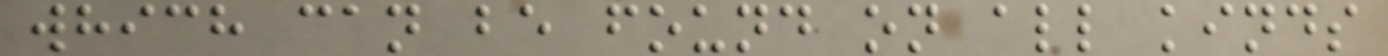which can be found on all kinds
